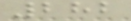282
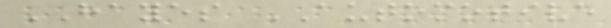HAYES AUTOMOTIVE
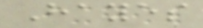Hayes
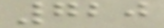720
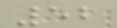52
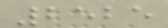2525
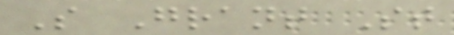S Grant St
